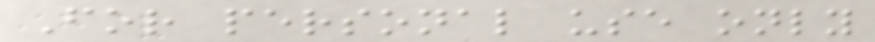For personal use only
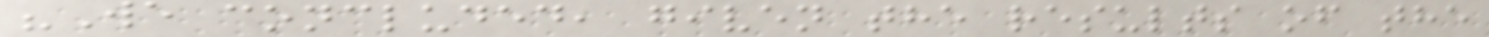"We concluded, given the results of the
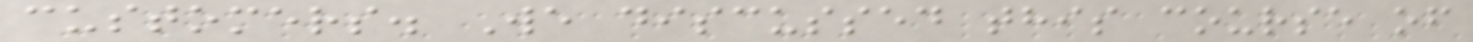customers. We discussed this course of
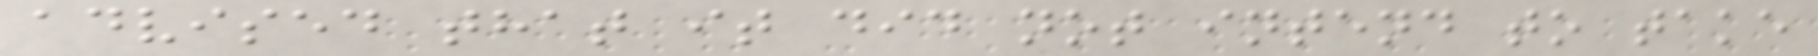advised that it did not intend to take
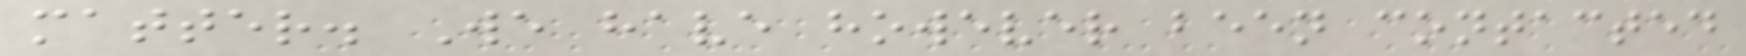matter. We have however been contacted
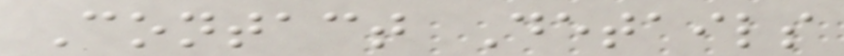Contact Details
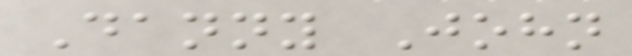Danny John
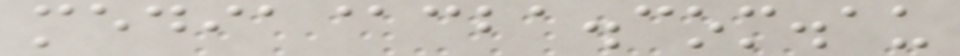media@cba.com.au
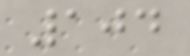104
